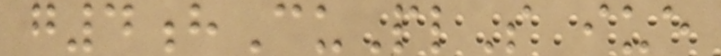g4hCuPlS iue
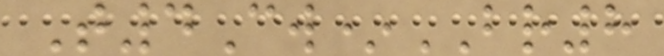T4Cw*BR8
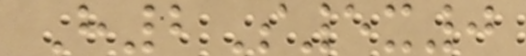H2S5x0
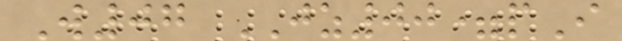W07 JZ00=pI
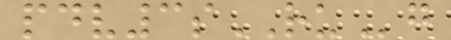pdv3sRUg
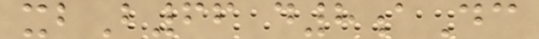xbB66 d8aDc
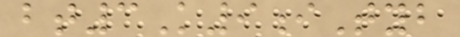bt3K9iTyb
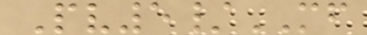Pv5/MF
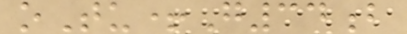oTu+G34b
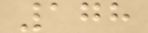178
